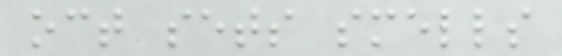oct sets smells
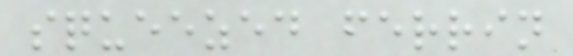squeezed ferrin
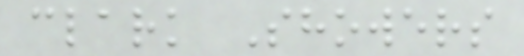clark Showers
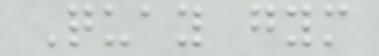Quay gym
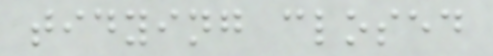tidying closed
